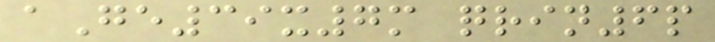aGe39x7m qrin6p
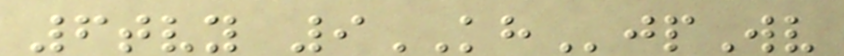6tvy 9KHjpWv
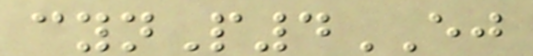cynP4EJ
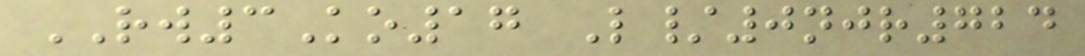RW3Ko17 L/0njr724
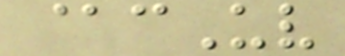@cUv
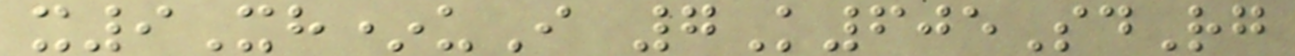x9Xh*uI 7K605SdRg
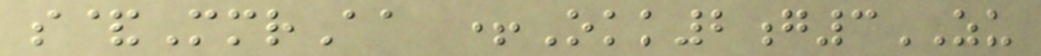s&MmrAa +Okk2g3ZU
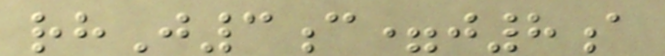rhJ3c=j8a
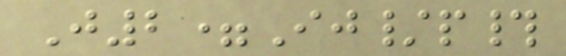J2=Ij/p#
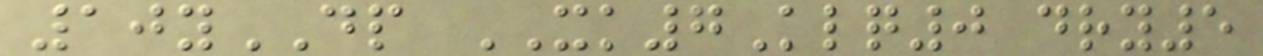10yDP XK7Klq0 dry5
